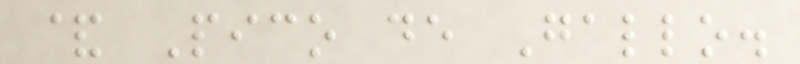& Pico de Gallo.
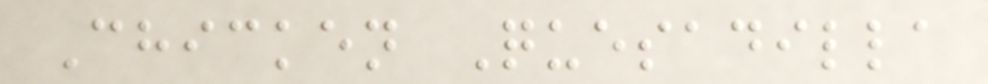Chicken Quesadilla
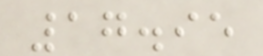17.95
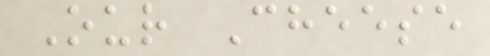Our Cheese
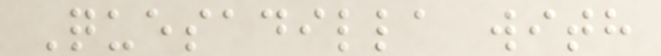Quesadilla with
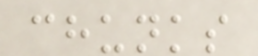chunks
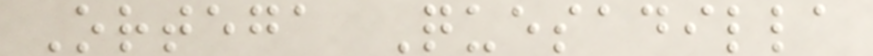Ortega Quesadilla
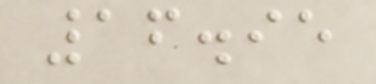16.95
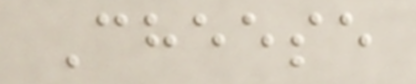Cheese
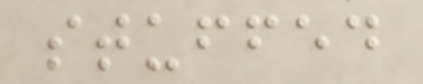stuffed
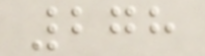278
